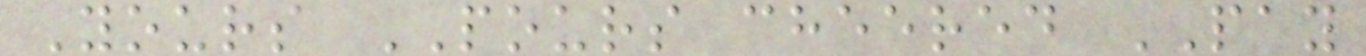Yours POURS cheered PAY
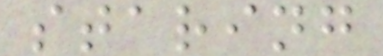staring
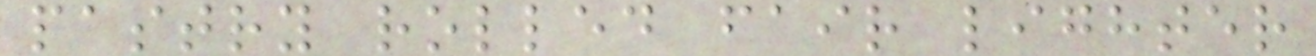pastry rolled fair lighter
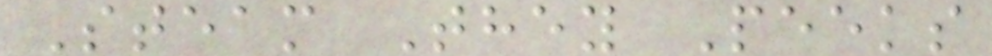Steam They Peeks
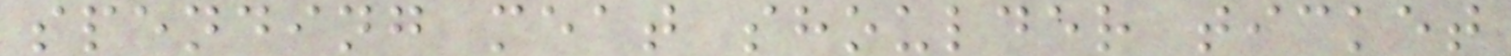spending meat shoulder ticket
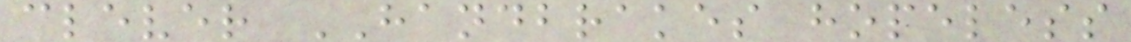clever HANDBRAKES hopeless
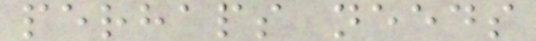perhaps needs
